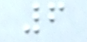6
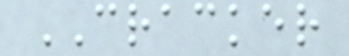CRACKER
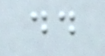dd
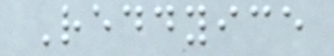Reddyice
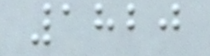1820
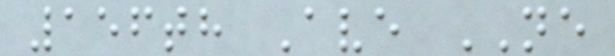156th Ave NE
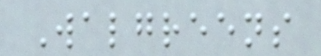Walgreens
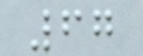67
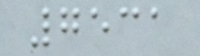7531
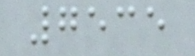7535
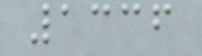1336
